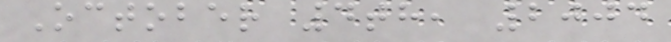October 4th, 2004
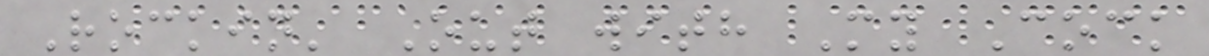Rockin' Out with My Cock
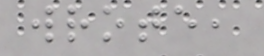wrote,
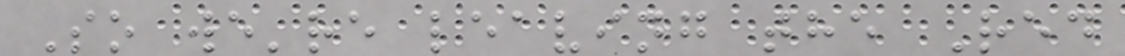So we're leaving the Red
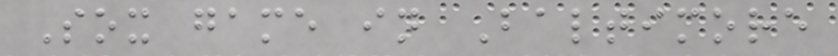Sox game in Baltimore
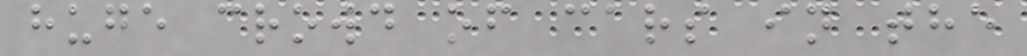huge crowd of cars in the
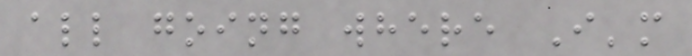all going where I'm
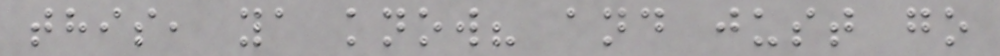this, ya know? and just go
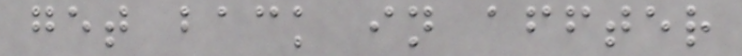get back in affter
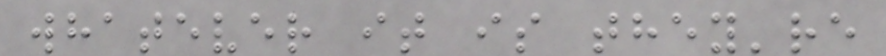whatever it is they're
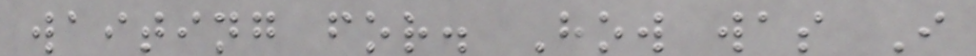waiting for. How was I
